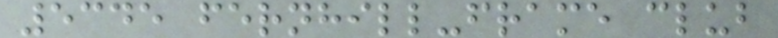5345 fernhill-frame club
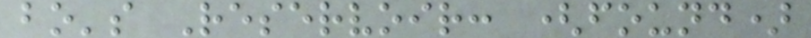bo's Reservoir: (found)
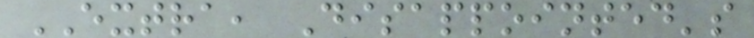EXTRA, Disappointed's
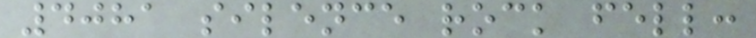4081 silence rock fell:
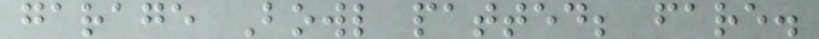garage Bowl patted; fare.
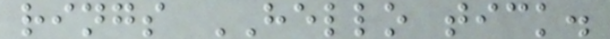rings HELLO tick.
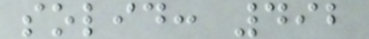solid: 492
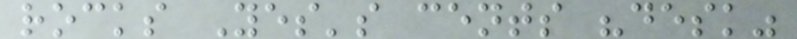rocks Yes's cents "desk"
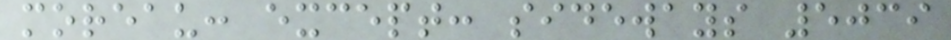moreau: except: sideways 5039
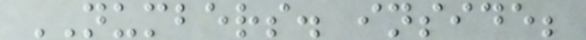NUMBERS. inside;
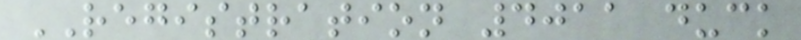REGISTRATION 4011 duck
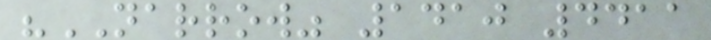"NARROW" 1410 4411
